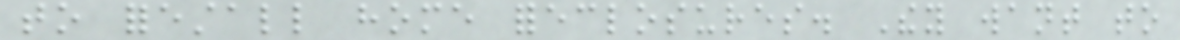to forestall home foreclosures. They want to
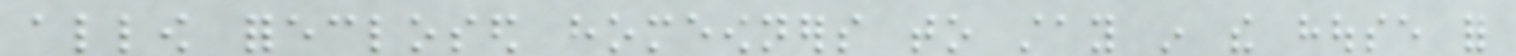allow foreclosed homeowners to stay in the house for
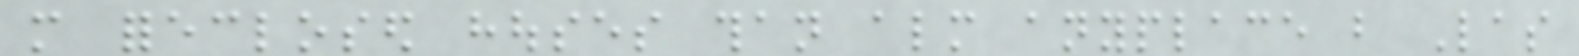more foreclosed houses than almost anyplace but Las
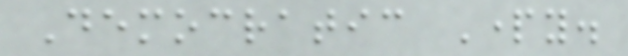Democratic Party.
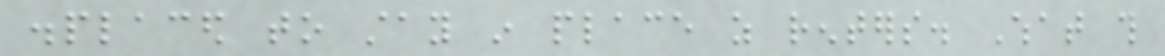displaced to stay in place as renters. What this
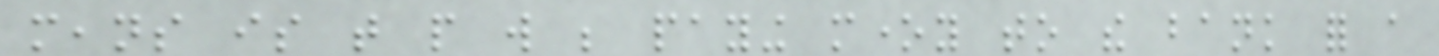means is that people will be paying money to the bank for a
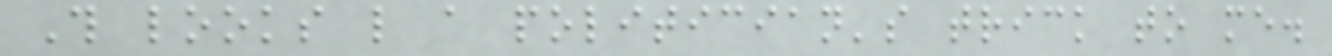This looks like a politician's trick to me.
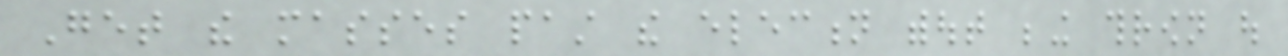Get the masses past the election without being thrown out
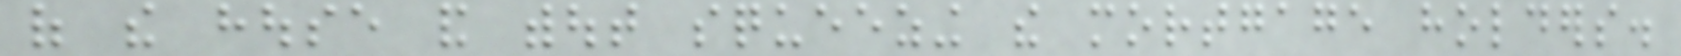of the house and without squeezing the mortgage holders.
